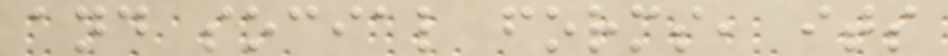and social forms, its
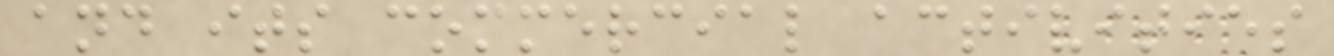and its commercial activities
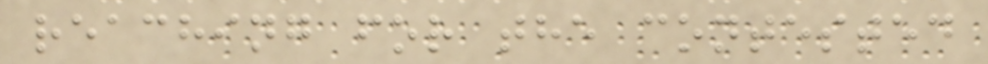reaching for the contested
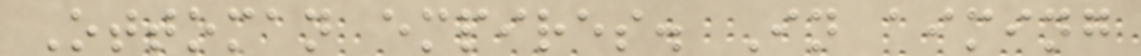Ottoman empires. In aiming
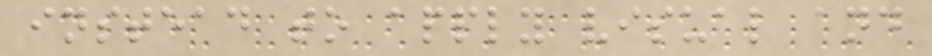instead to apply visual and
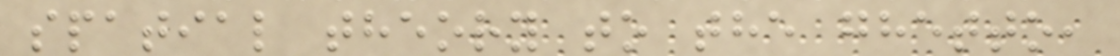spatial theory to the ghetto,
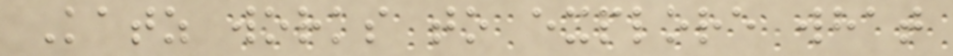Katz works to explore what
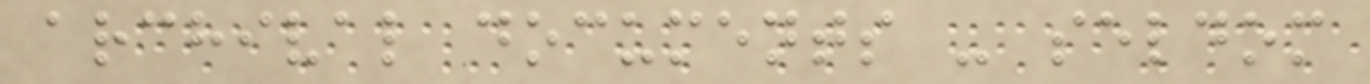archival documents - seldom
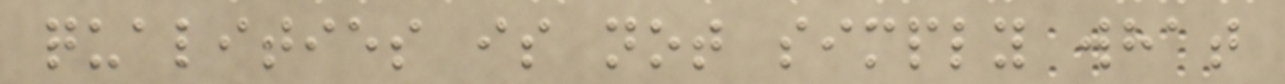qualities is not simply what
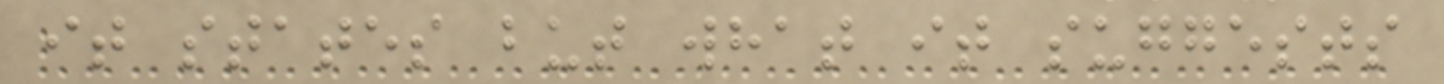it states but what it suggests
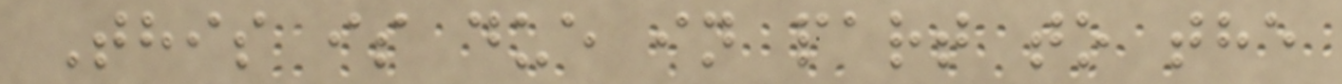This is due in part to the
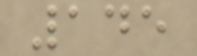145
